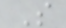S
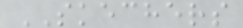SKECHERS
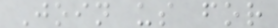Join us for
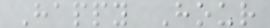Happy Hour
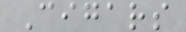Cigars
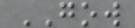GOW
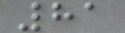81
